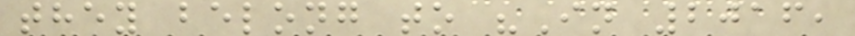they belong to "In 2016,
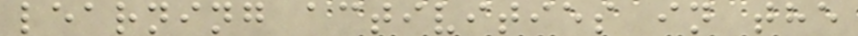learning activities in the
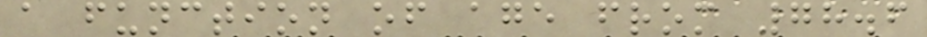a function of age from 78.6
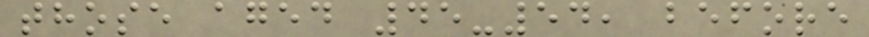those aged 45-54, before
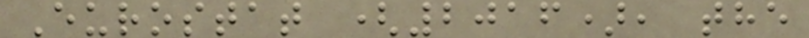Eurostat (2016), the
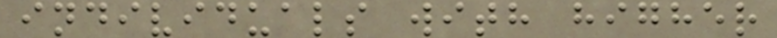individuals with higher
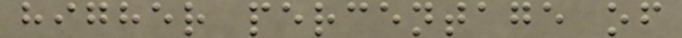higher percentage of
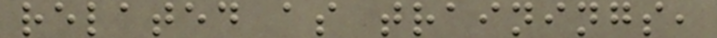related as trainings,
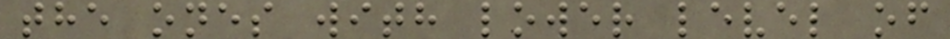the ones with lower level of
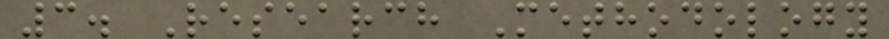3. Research Methodology
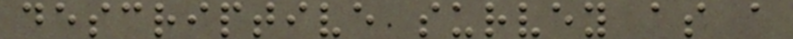descriptive survey as a
